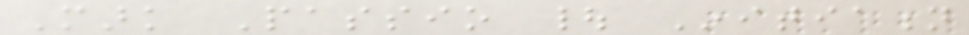Mark Passio | Initiation
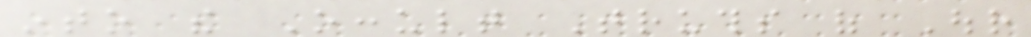into the Occult Truths of Our
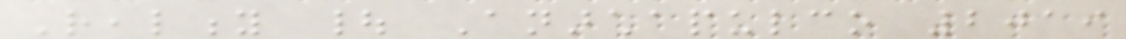Reality | Anarchapulco 2019
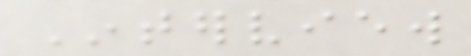Interview
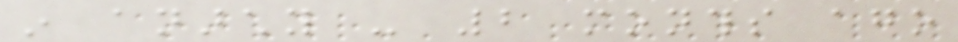in anarchy - 2 months ago
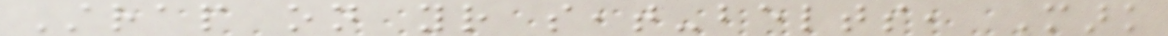Strap on your seat-belts, Mark
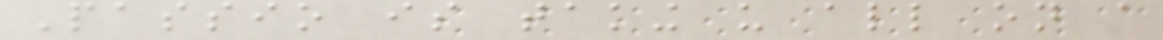Passio is taking us all on a
